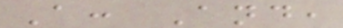A: And,
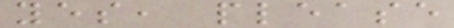yes, please
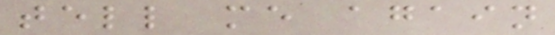tell me again
